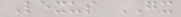Lexus GX
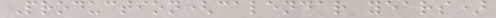Production(calendar years)
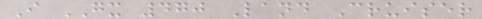I GX 470 Land Cruiser
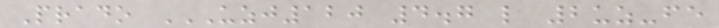Prado UZJ120 4.7 L 2UZ-FE
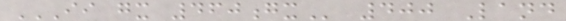II GX 460GX 400 Land
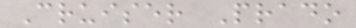Cruiser Prado
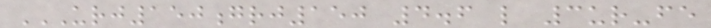URJ150GRJ150 4.6 L 3UR-FE
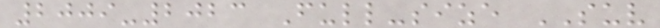2009-2023 Full-size SUV
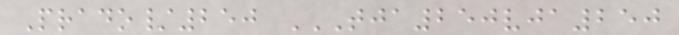Prado/250 TJA250VJA250
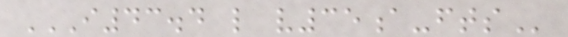I43.4 L V35A-FTS
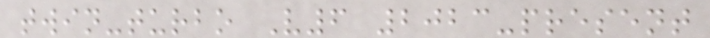twin-turbo V6 2023-present
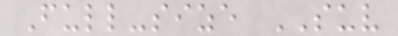Full-size SUV
